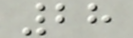28
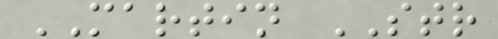MARTIN STR
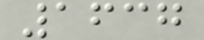1637
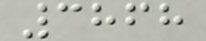3868
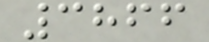3866
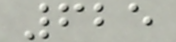625
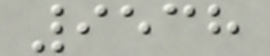9538
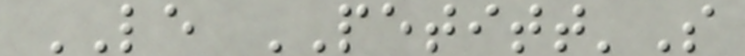LE PETITT'S
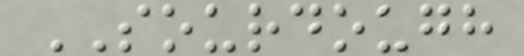SOURDOUGH
